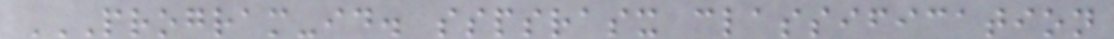PROGRAM-ID. SSPSRASX CLASSIFICATION
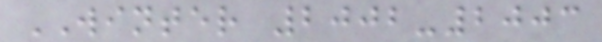WINTER 2002-2003
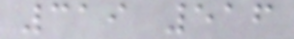319 516
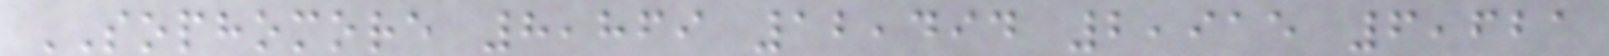SOPHOMORE 8,869 12,494 2,915 6,621
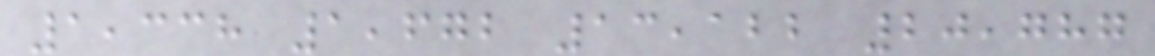1,338 1,672 13,122 20,787
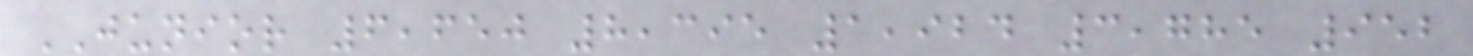JUNIOR 6,650 8,395 1,924 3,785 952
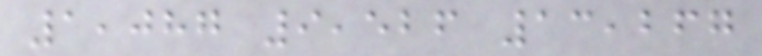1,087 9,526 13,267
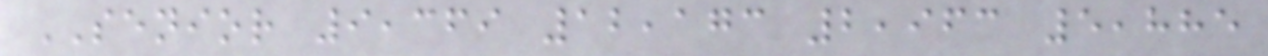SENIOR 9,369 12,173 2,963 5,885
